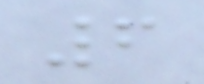6
